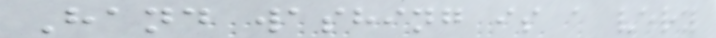Hand washing is a very
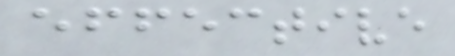effective
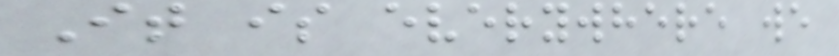It is everywhere we
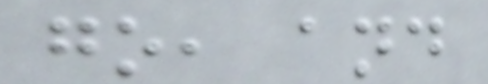go, and
